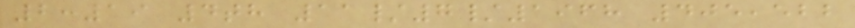2:19 4th 11/7/1968 405,522
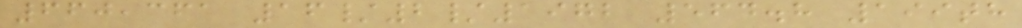660,361 16/2/1972 564.8 199th
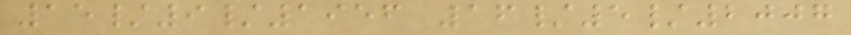15/9/1956 16/5/2007
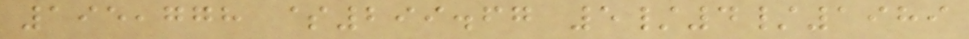195,778 $299.67 5/4/1989
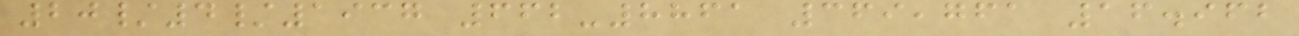20/4/1937 662-8861 369,761 16.962
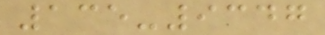135-9347
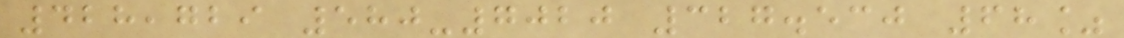428,729 580-7020 327.530 68%
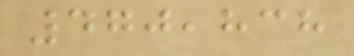470,838
